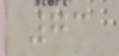73
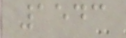1543
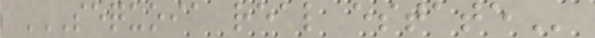SEQUOIA REAL ESTATE
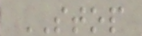STOP
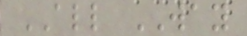ALL WAY
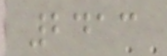2413
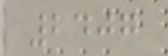2407
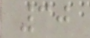30
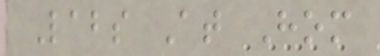Labs At Hom
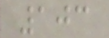103
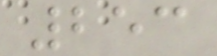253
